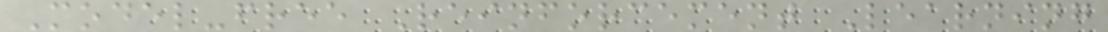Model-free Reinforcement Learning
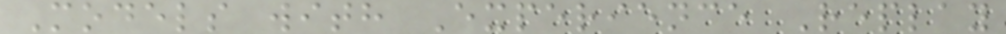Models with Experience Replay
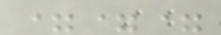===
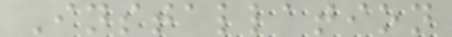Installation
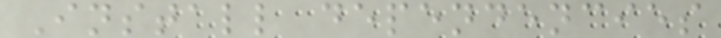Install dependencies
